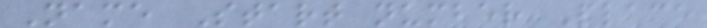Name Start number Place
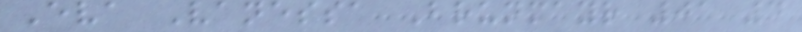Eva Vanessa Brunmayr 01 4
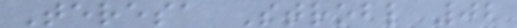Teresa Strobl 02
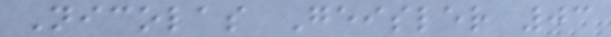Nicolas Geisler 03
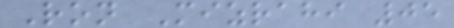Ron Mizrahi 05
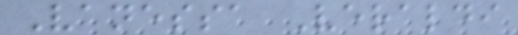Vanessa Veraldi
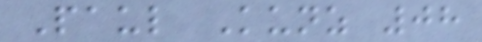Paul Kunz 08
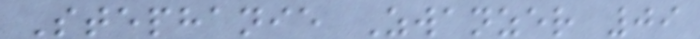Stephanie Zwanzer 09
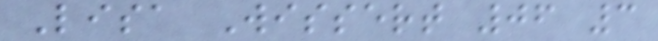Lisa Wissert 06 3
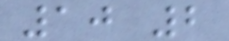10 2
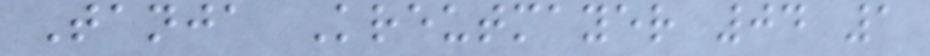Tanja Kreutmayer 04 1
